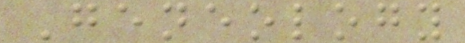Geneology
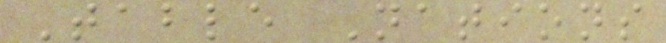Table Nations
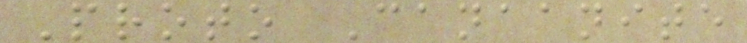Proto Canaanite
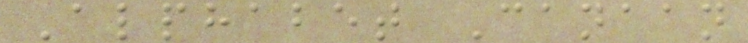Alphabet Canaan
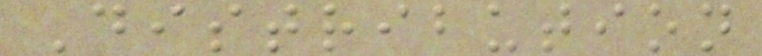Distribution
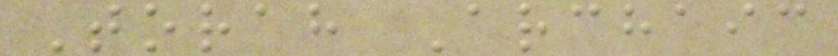Torah Archaic
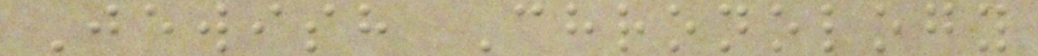Jewish Chronology
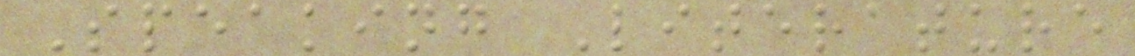Speaking Literature
